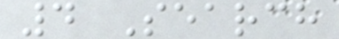4 Search
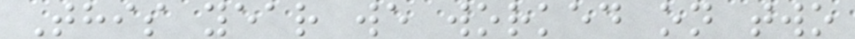This year we worked on two
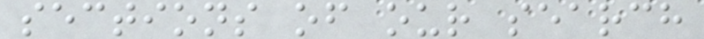sections of our search
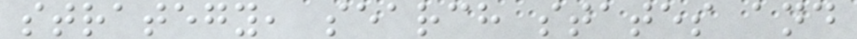strategy, search states and
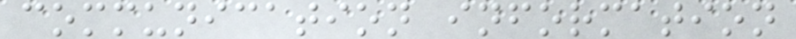communication information
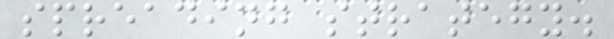spreading strategy.
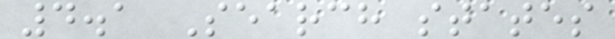4.1 Search states
